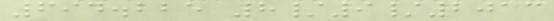694.225 8/9/2013
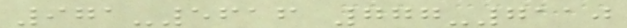971-5616 777-7110
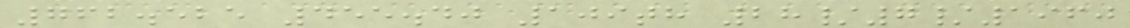762.525 455.40 109th 28/7/1960
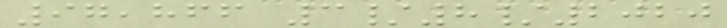97,866 3/8/2020
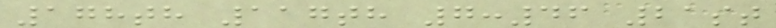178th 117th 7:46 21st
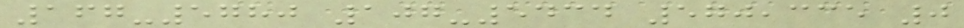167-5780 107-5434 570,335 0
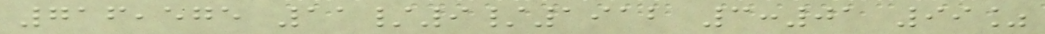716,575 11/9/1912 3:01 99%
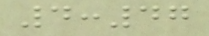4:47
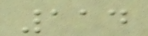114
